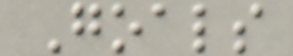Goals
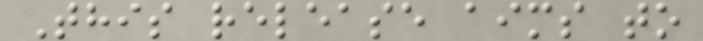This release aims to
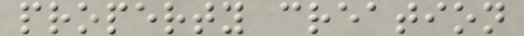property creation
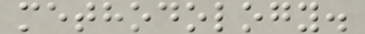methodology.
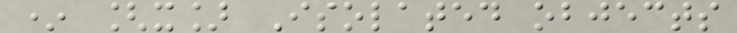* [x] Isolated objects
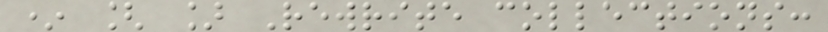* [ ] Rewrite collections:
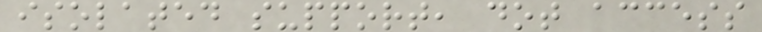isolated support, dot access
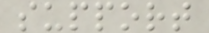support
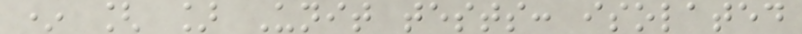* [ ] Unit tests: isolated
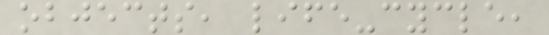objects, life-cycle,
